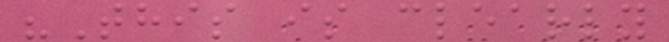"This is clearly
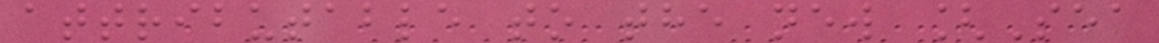attributable to the new [Sea
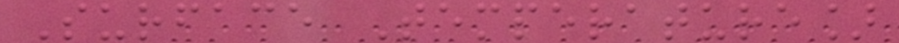Surface Temperature]
